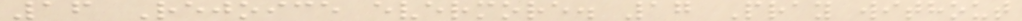16 Rejoice evermore. 17 Pray without
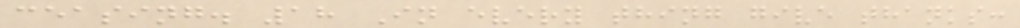ceasing. 18 In every thing give thanks:
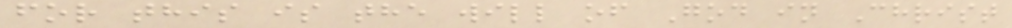for this is the will of God in Christ
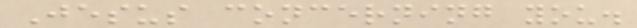Jesus concerning you.
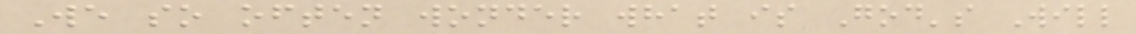We so often wonder what is God's Will
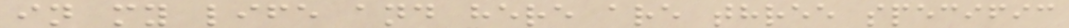in my life and here are three specific
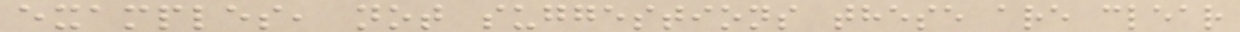examples, not suggestions these are clear
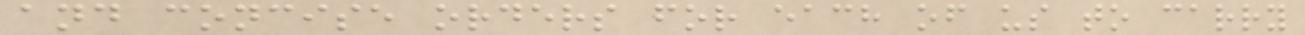and concise orders for each of us to carry
